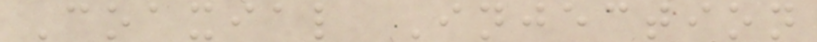Coaxial Injection
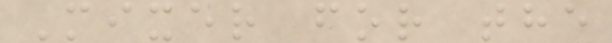Mixer for the
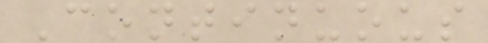Continuous
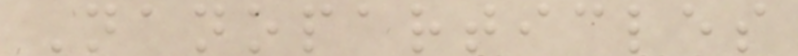Nanoparticles
